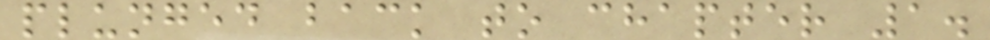plunged back to chapter 1.
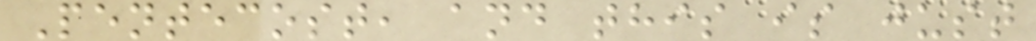Pentecost, and this is just
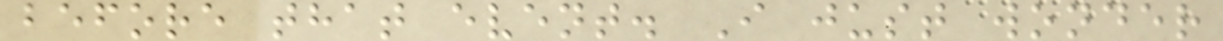before that event. I just wonder
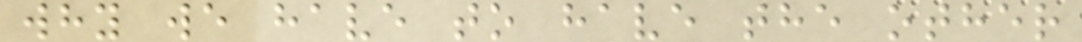why we have to have the other
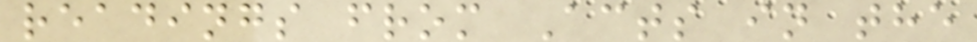readings from Acts in the
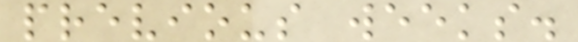previous weeks.
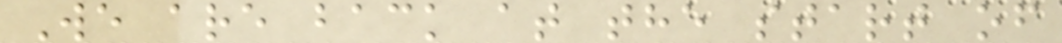We are back at the start of
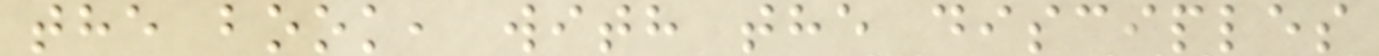the book, with the disciples
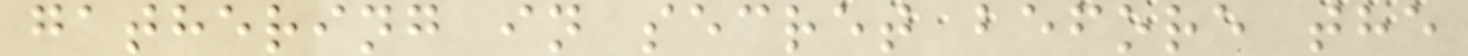gathering in secret before the
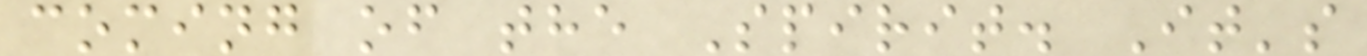coming of the Spirit. It's
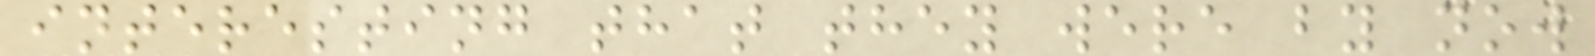interesting that they were by now
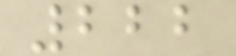222
